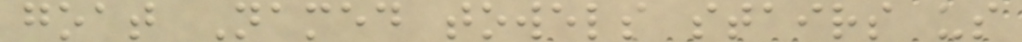goat Named towels stairs us
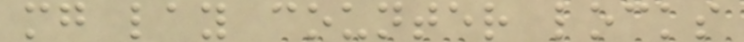mg lay counter locks
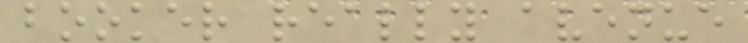booker really avenue
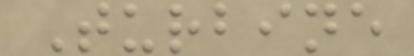Turbine
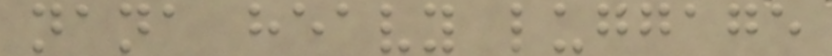nana heavy luggage
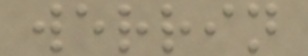werrin
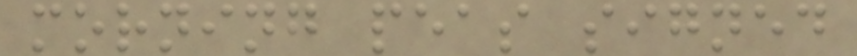morning peas signed
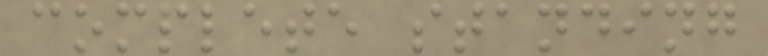complete standing
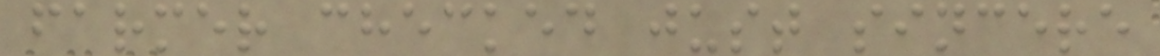farmer checked just sincere
